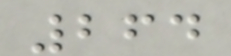264
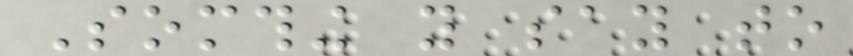Somthing you say to
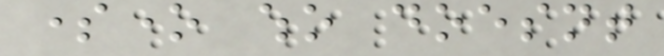someone who doesnt
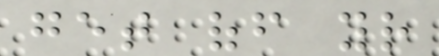get off your
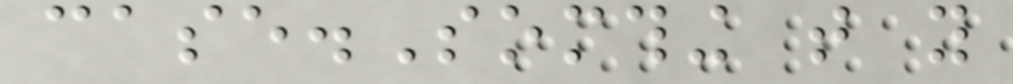case.Somthing that you
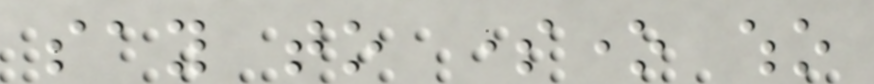say to someone who
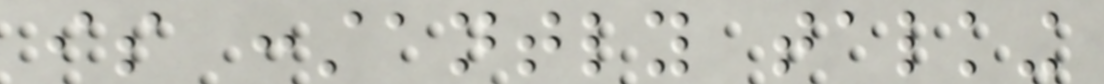is constantly talking
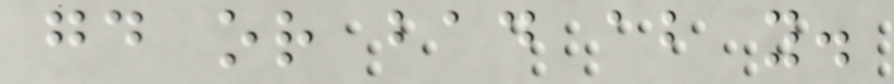good or bad about you.
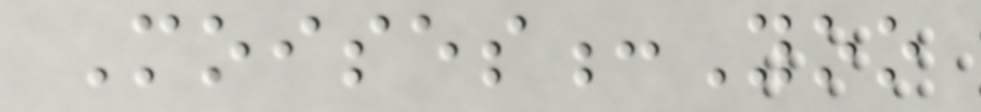Moises:Yoo
